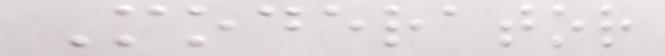Moderator
